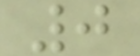0
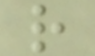r
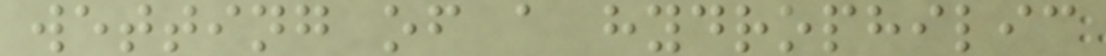wetting of a hydrophilic
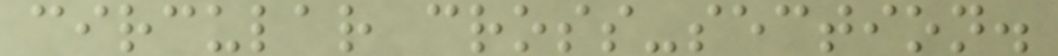circular cross-section.
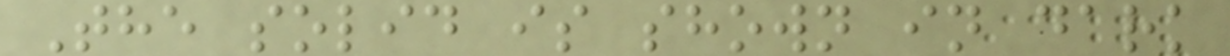The solid is shown in dark
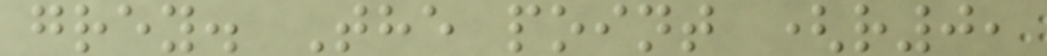grey. The point (r0,
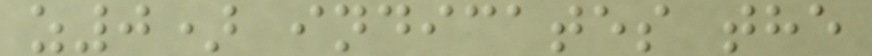z0) indicates the
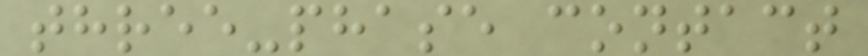three-phase contact
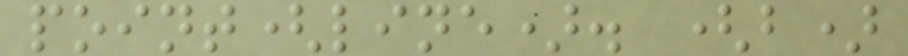point(line). (b)
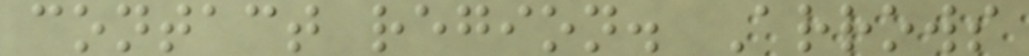contact region. Arrows
